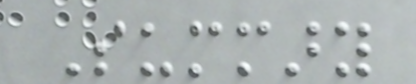Summary
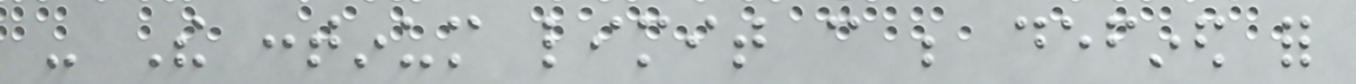- The continum limit can be defined for
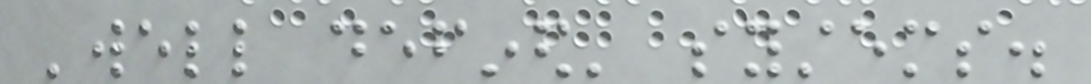'well defined' systems.
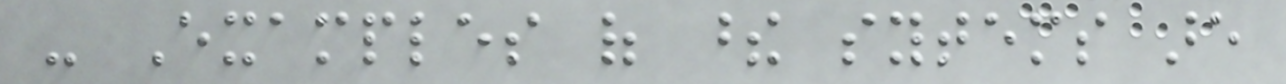- Examples of these sytems are
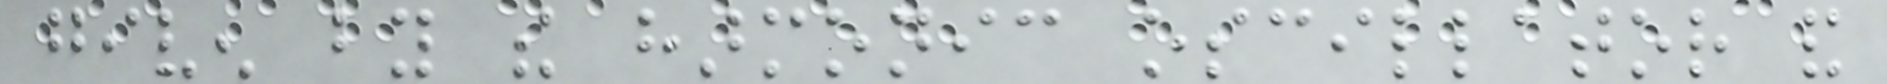given by the harmonic oscillator and
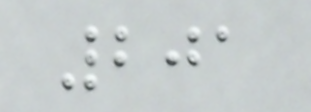201
